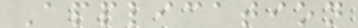Application
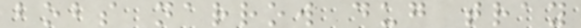bobs narrow dug tray
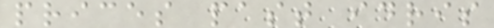prices past idris
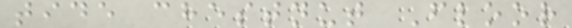tide chestnut Floor
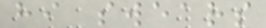hi swears
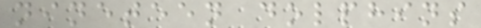nineteen dolphins
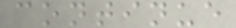continue
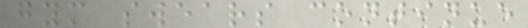gym swears continue
